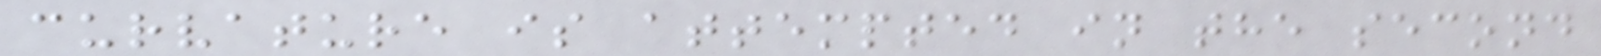curvature is attempted in the second
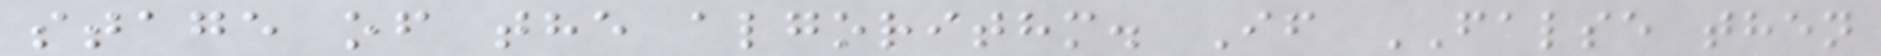stage of the algorithm. If FALSE then
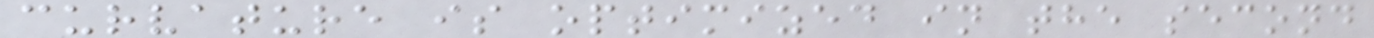curvature is optimized in the second
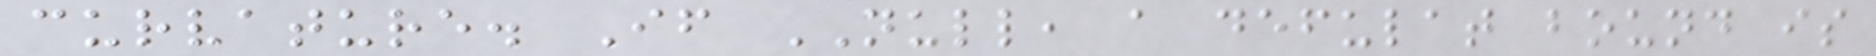curvature. If NULL, a defulat bound is
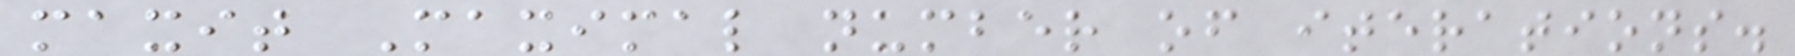maxit Maximal number of iterations.
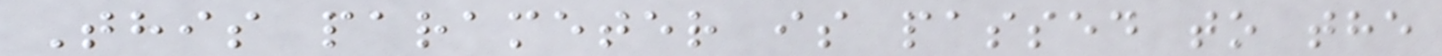This parameter is passed to the
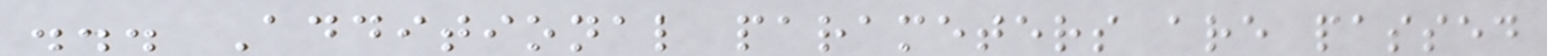... Additional parameters are passed
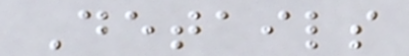Details
